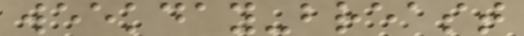weekday-breast
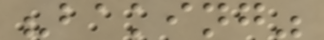"baking"
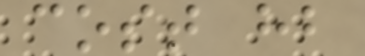cost hb
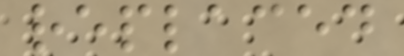replaced
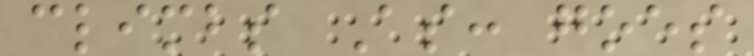climbs As: goes
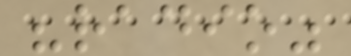"radio"
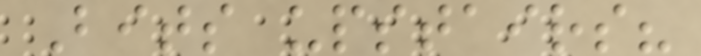Bits upstairs?
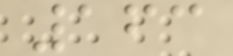163
